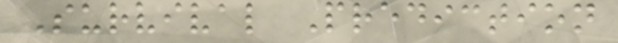Survival Prediction
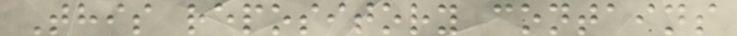This repository contains
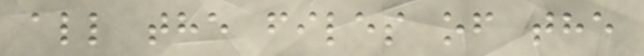all the files of the
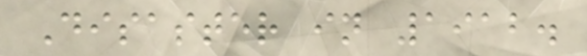Disaster in 1912.
